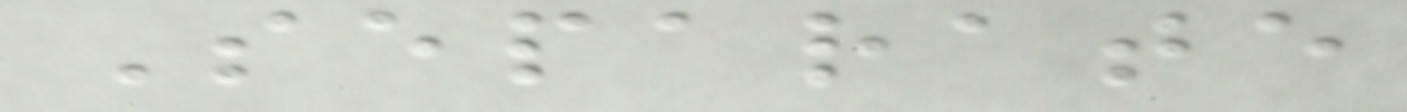Separate
